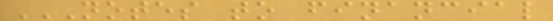NOTES TO FINANCIAL
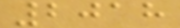2018
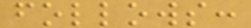follows:
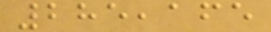285,165
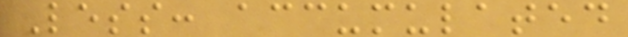Less: accumulated
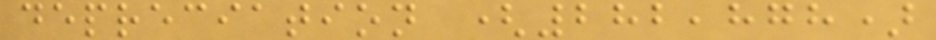depreciation (282,878)
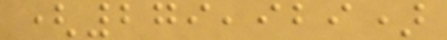(279,929)
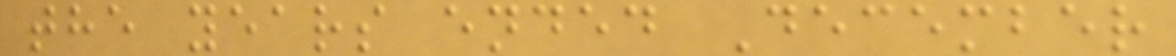the years ended December
